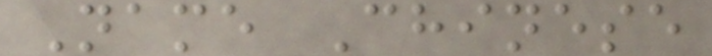Name Chinese
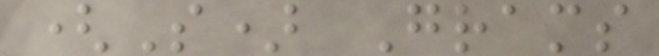(S) Grams
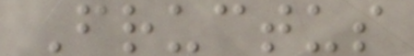Fructus
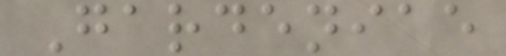Gardeniae
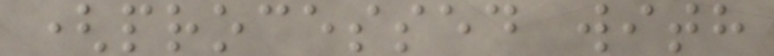(processed with
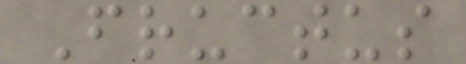Fructus
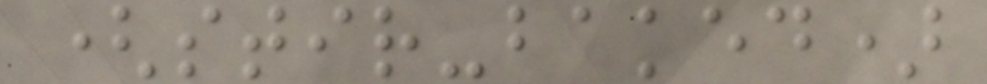(stir-baked)
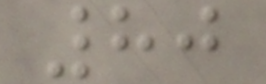80
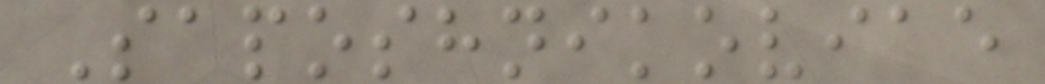Saposhnikoviae
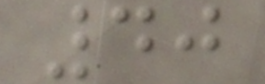40
